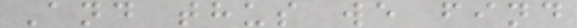And thus we find
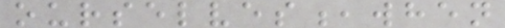ourselves,when
